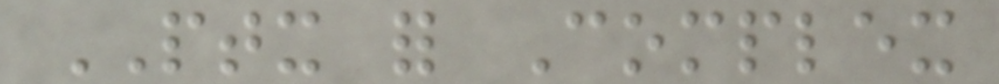PTX for Complex
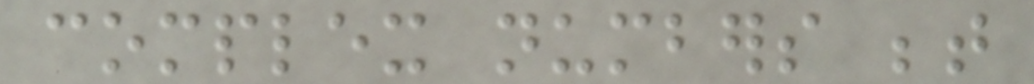complex numbers between
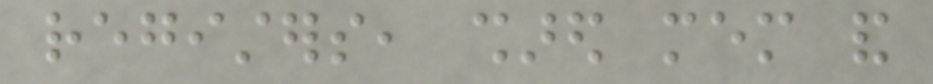registers, shared mem and
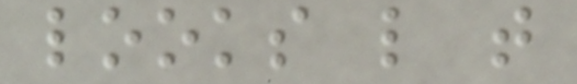looks like that
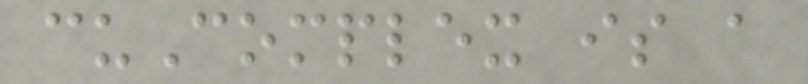cuComplex is a
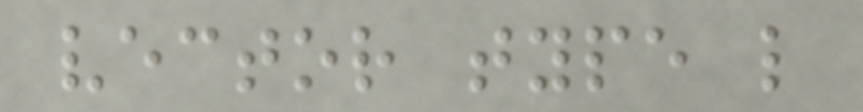vector type like
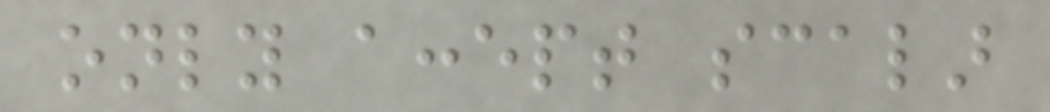only accept scalar
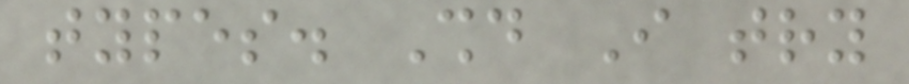types. Should I try
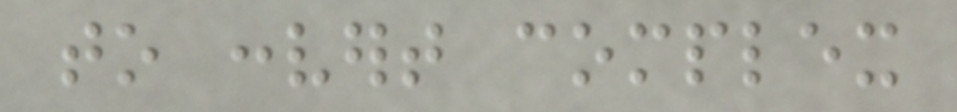to convert complex
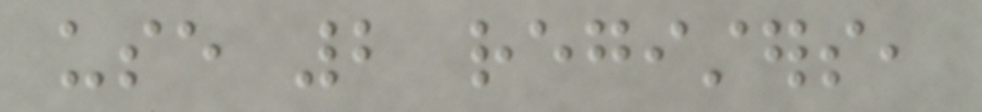use 2 registers,
